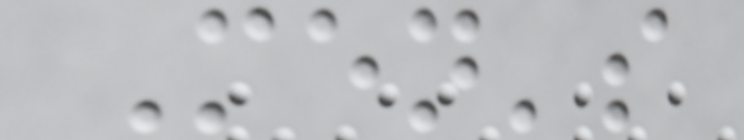Men's
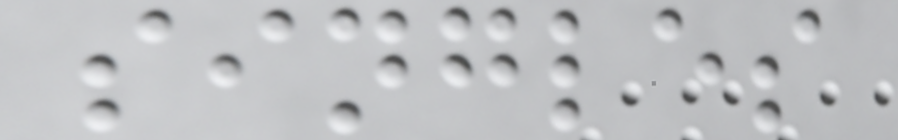singles
